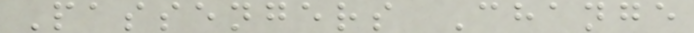Passengers Change
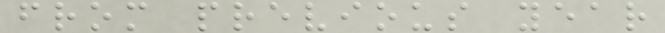from previous year
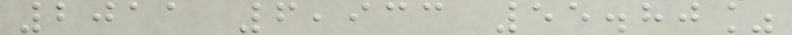2011 6,933 55.80%
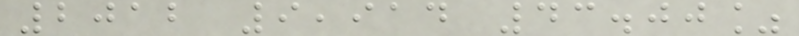2012 9,914 43.00%
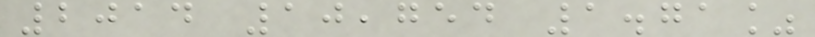2014 10,754 1.71%
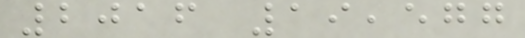2016 19,577
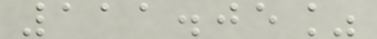111.05%
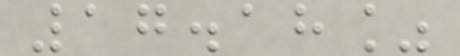17.18%
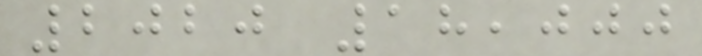2020 18,000
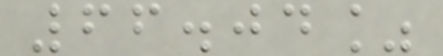66.04%
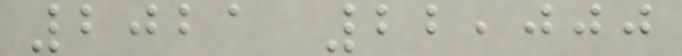2021 22,000
